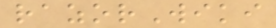razorWiki
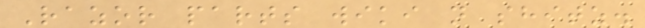Razor parts wiki n shitz.
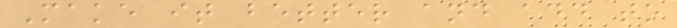Make it better and add to
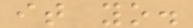it yo.
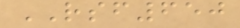RSF650
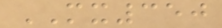MX350
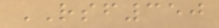RSF350
